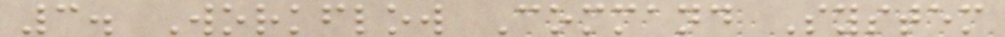3. Workflow Command System
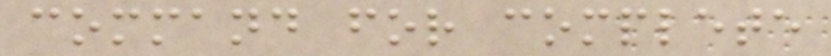command for complete
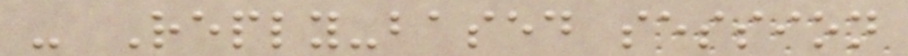- Reply-based session
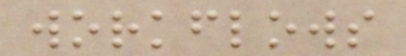workflows
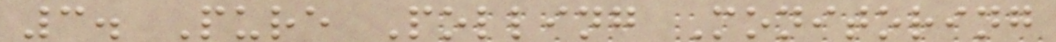3. Pure Polling Monitoring
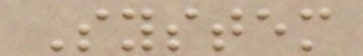System
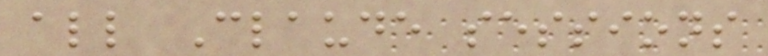all Claude sessions
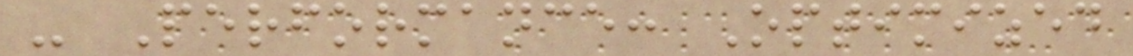- Performance: Optimized
